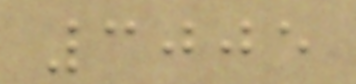3005
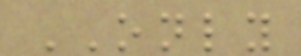ONLY
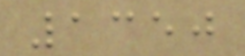1350
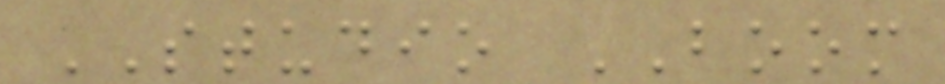STUDIO BOOM
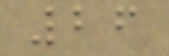26
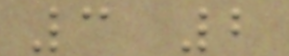3 2
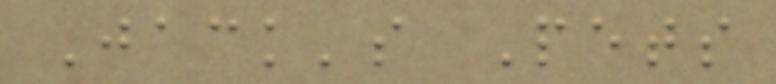Jack's Pets
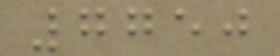7750
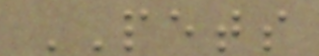PETS
